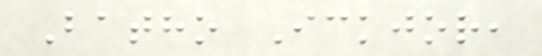Batho Ickjor,
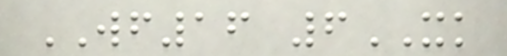WF16 6XK
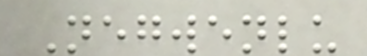Negwenlu
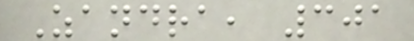Zandra, 301
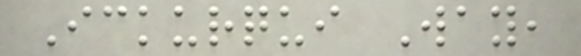Ickurqui Way,
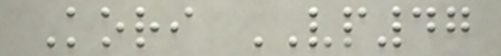Kori VP47
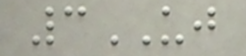3UJ
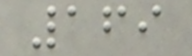169
